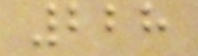228
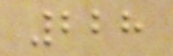228
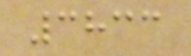3833
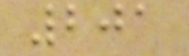201
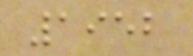1952
